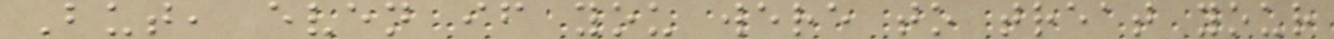But, even if you were to treat your
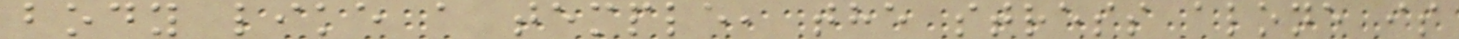body like a temple, the stress alone is
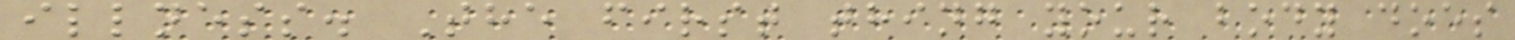illness. The first thing your body does
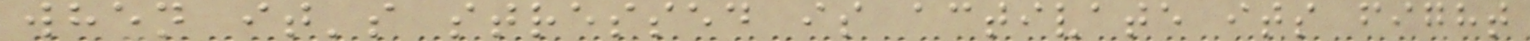when it's stressed is activate its fight
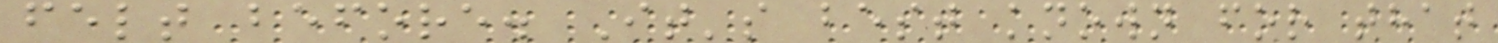felt before. It's best known for that
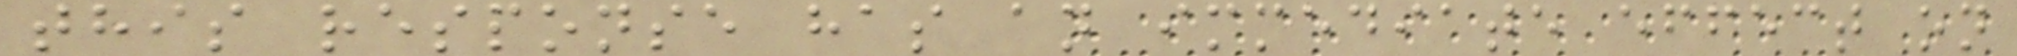this response has an immediate effect on
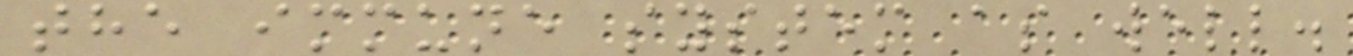the immune system as well.
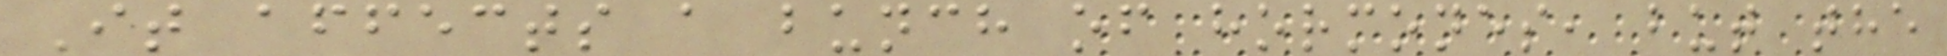It affects a bunch of hormones, but the
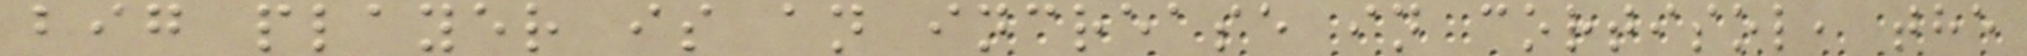big player is an increase in cortisol, the
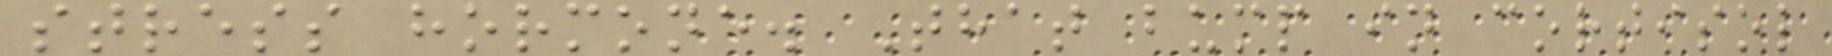stress hormone. That bump in cortisol
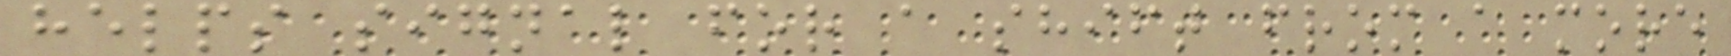helps signal for a shift from a more
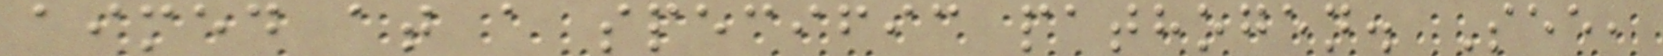aimed at a specific pathogen. See,
